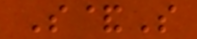S&S
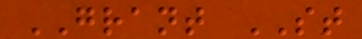GRANT ST
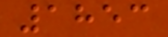1853
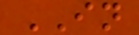IN
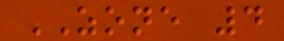ZONE 4
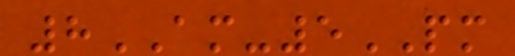8AM-5PM
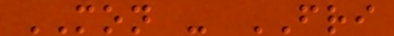MON - FRI
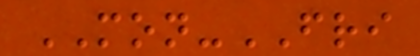MON-FRI
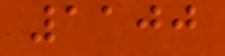1100
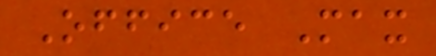Office Max
